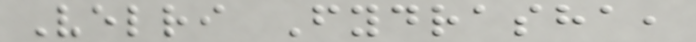Velri Fydrasha,
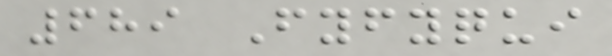689 Fyfyqui
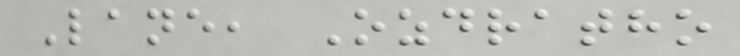Lane, Ozdratho
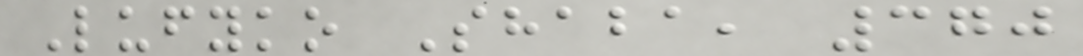Lufyko Shaba, 370
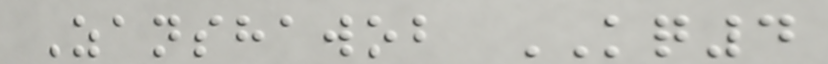Zanshawob KQ4
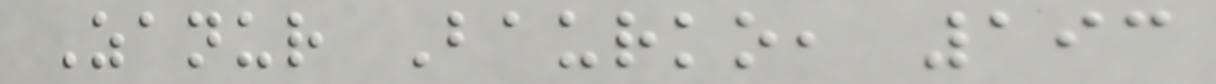Zanur Baurko, 193
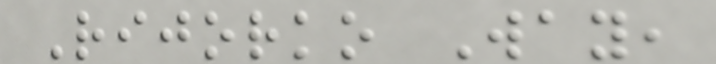Rijorko Way,
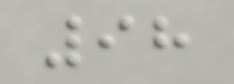98
